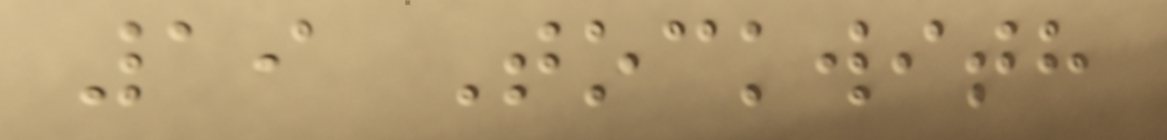19 Tockwith
